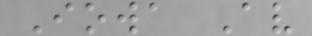Iowa Av
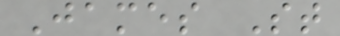James St
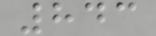843
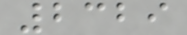2329
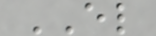EL
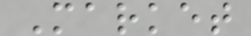Market
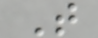T
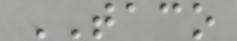TACO
